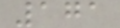171
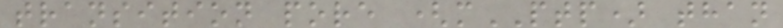transition pore (mPTP) than
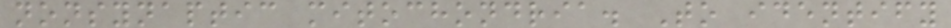nonsynaptic mitochondria. To identify
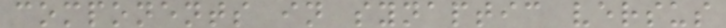components in synaptic versus
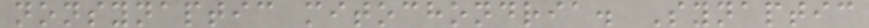nonsynaptic mitochondria. Synaptic
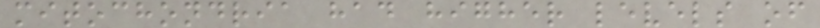mitochondria had higher levels of
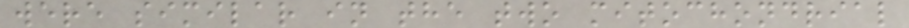were similar in the two mitochondrial
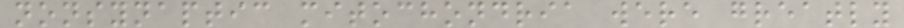nonsynaptic mitochondria were greatly
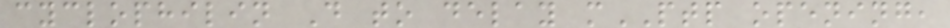cyclophilin D to delay mPTP opening,
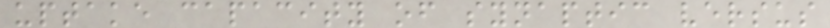uptake capacity of synaptic versus
